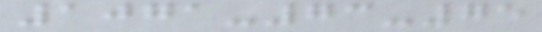1071-73-75
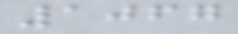1067
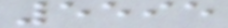5595
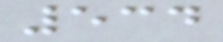534
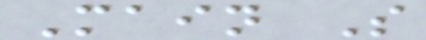Main S
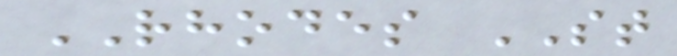RHODES ST
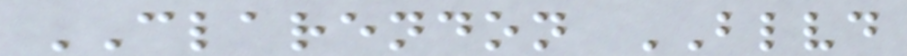CLARENDON BLVD
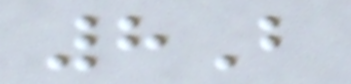8B
